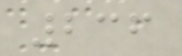236
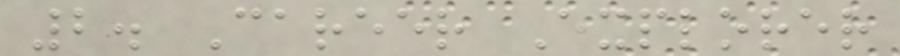2. Career Explorer
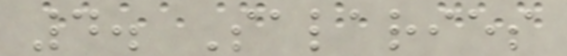4. Salaries
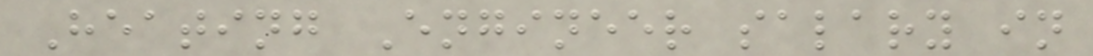Heating Engineer salary in
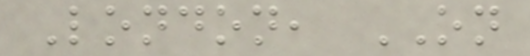London, ON
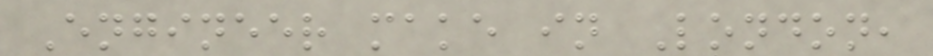Engineer make in London,
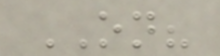ON?
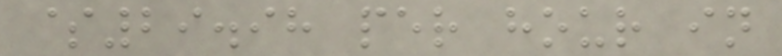$29.98 per hour in
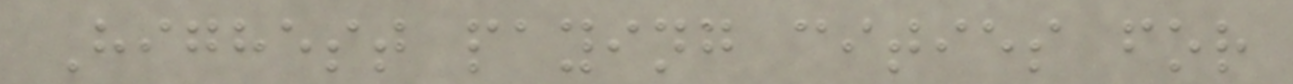Highest paying cities for
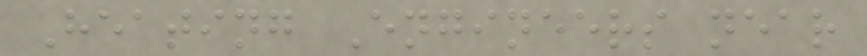Heating Engineers near
